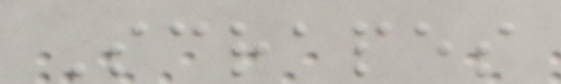Scrapes
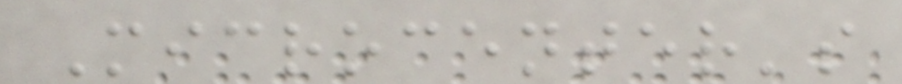Microcenter's
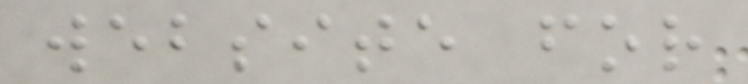website for
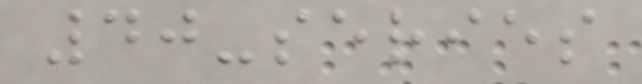40-series
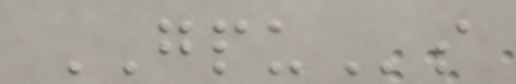GPUs
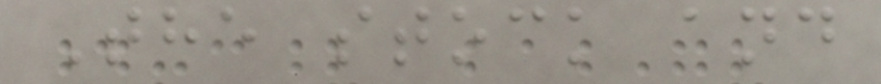The stock and
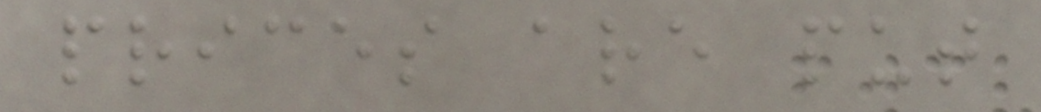prices are put
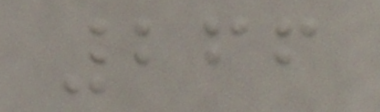266
